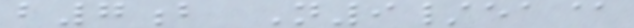b7b N9/ea@
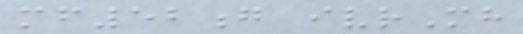mf52g ivrMh
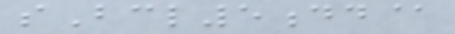sBcl5dd@
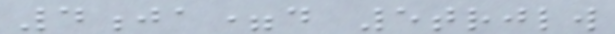4ja=d 5trjlw
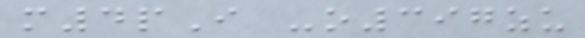m4pI -o397zu
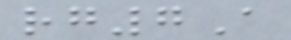rg7A
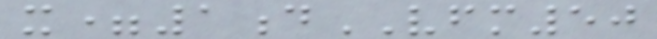x=1dVFM50
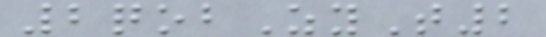2qobZyT2
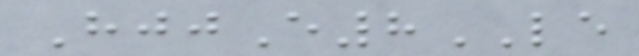HjjE8LE
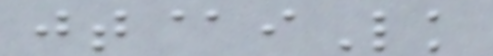jt@iLk
